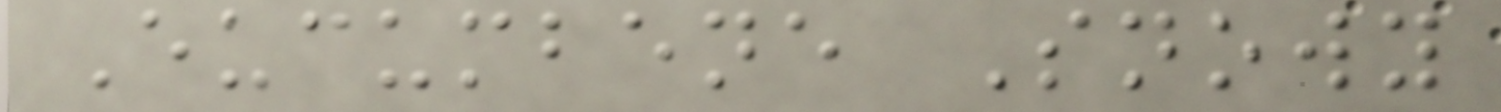Eucumbene Snowy
